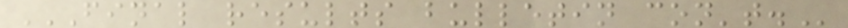FINAL RESULTS BULLETIN CON'T.
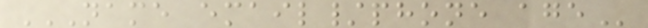NAME EMAIL/PHONE AGE
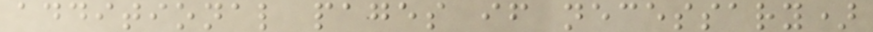additional pages if necessary)
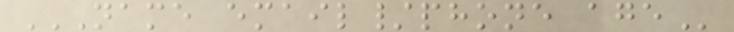NAME EMAIL/PHONE AGE
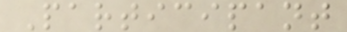Participant
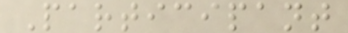Participant
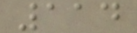114
